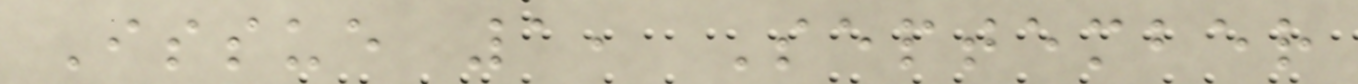Issue 1, September
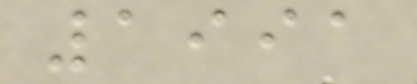1991
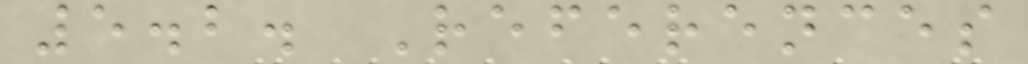5.2. References
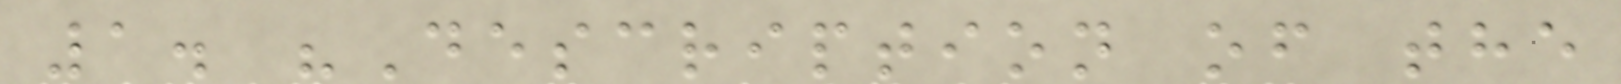1. "Description of the
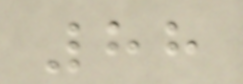88
